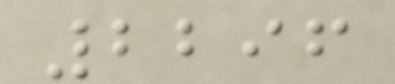2296
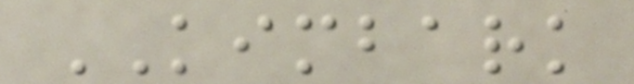KIMBARK
